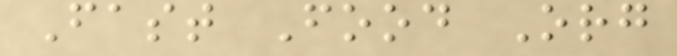Fast Food Org
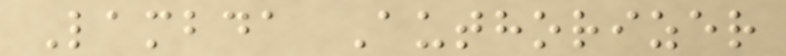Lambda Authorizer
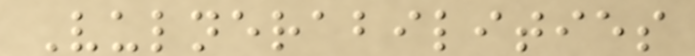Vulnerabilities
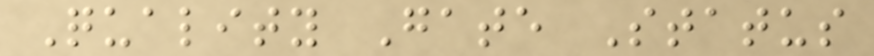Quality Gate Status
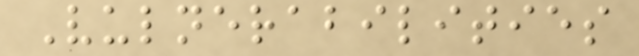Vulnerabilities
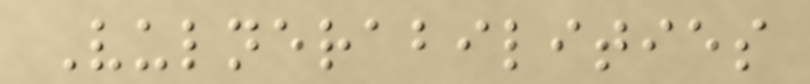Vulnerabilities
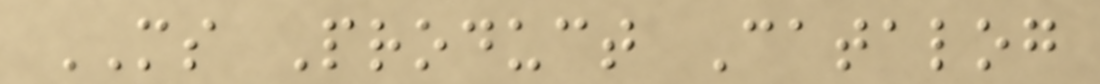MS Product Catalog
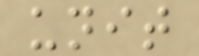unit
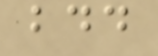bdd
